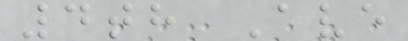4th Ave
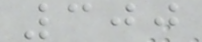300
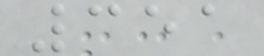351
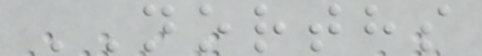NORTHS
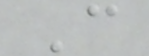C
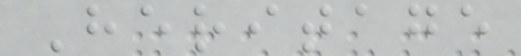Heritage
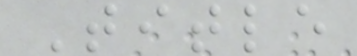Title
